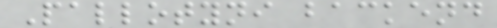Pallotyni backend
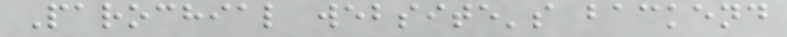Parochial website's backend
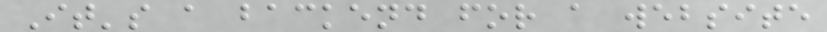It's a backend for a website
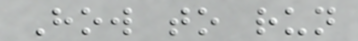How to run
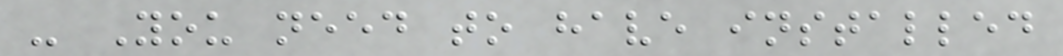- You need to have installed
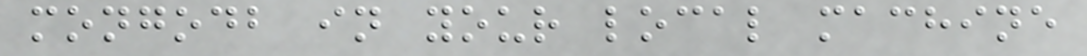mongodb in your local machine
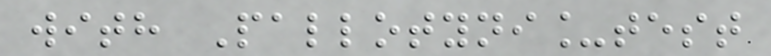with Pallotyni_test
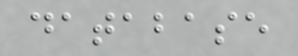database
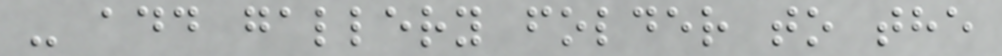- add gallery folder to the
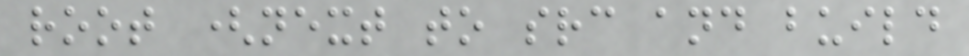root (next to src and build
